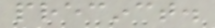precinct.
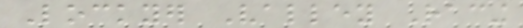Lockyer Valley Racing
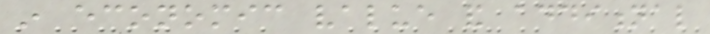in economic value and additional
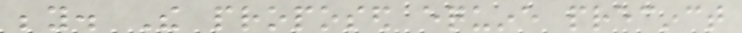beyond. The proposed equine precinct
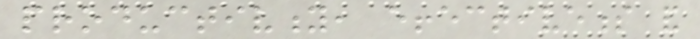productivity, effectiveness and
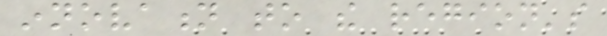innovation to the region's
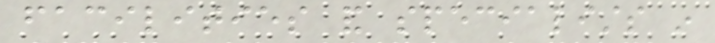facilities and specialists in
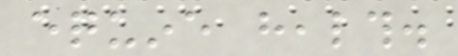equine health.
